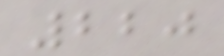220
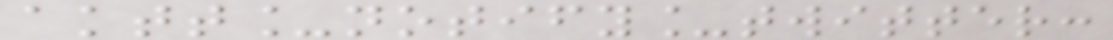aktt_notify_twitter:
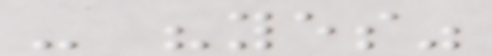- "yes"
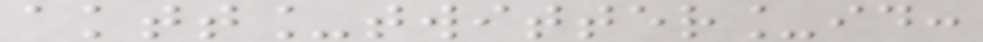aktt_twitter_id:
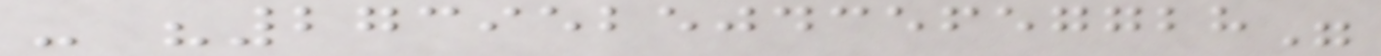- "27395250435657728"
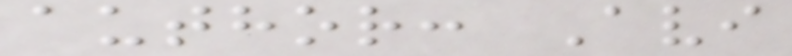author: Avi
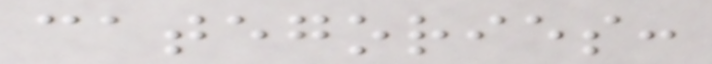categories:
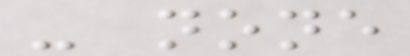- none
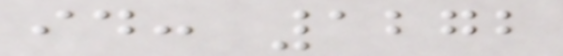id: 1272
